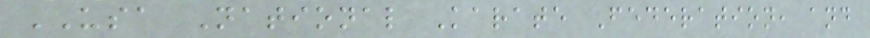USA National Karate Federation, and
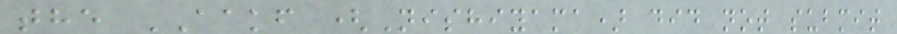the AAKF (Nishiyama) did not submit
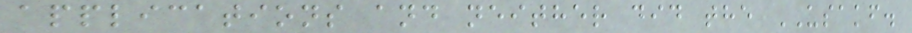applications and neither did the USAKF.
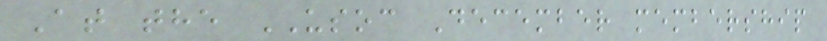At the USOC December membership
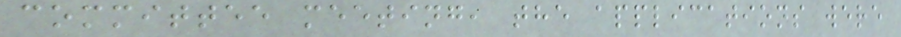committee meeting, the applications were
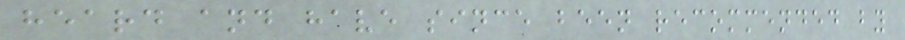heard and have since been recommended by
